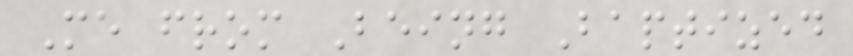Me from Being Baptized
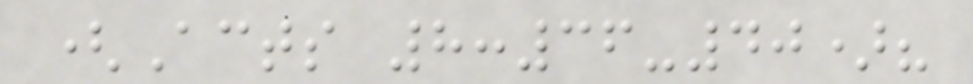(Acts 8:36-40)?
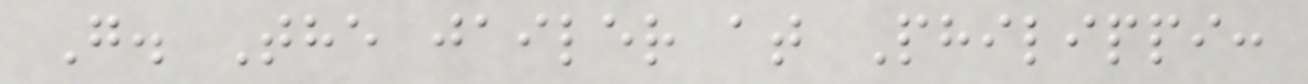G. The jailer at Philippi:
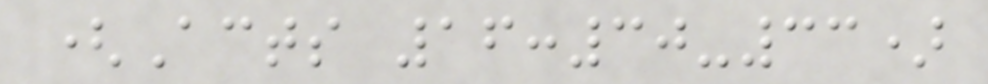(Acts 16:30-33)
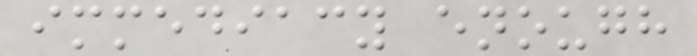immediacy enough
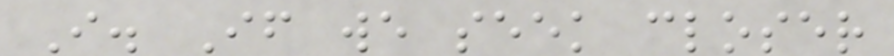I. If we seek closer
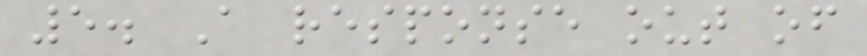5. A response out of
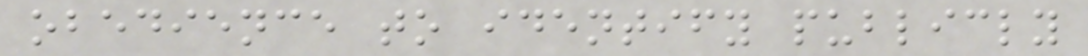obedience to identify publicly
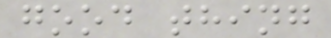good thing
